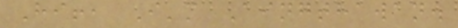Hi!, I'm Aingthawan.
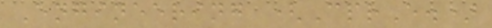Engineering (CprE.)
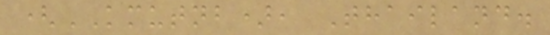(KMUTNB), Thailand.
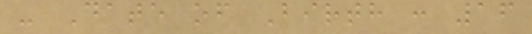- Date of Birth : 16
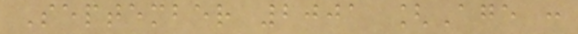September 2001 [Age :
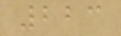223
